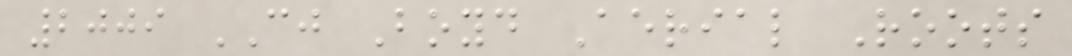2009 CJ Boyd Aerial Roots
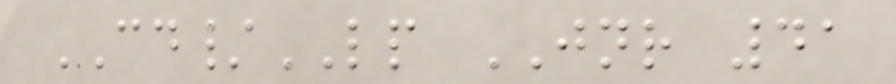CD/LP JNR 41
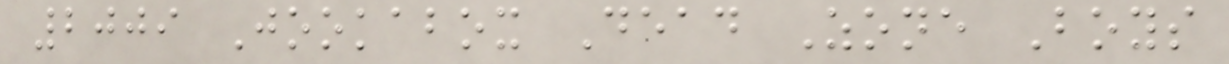2009 Jookabox Dead Zone Boys
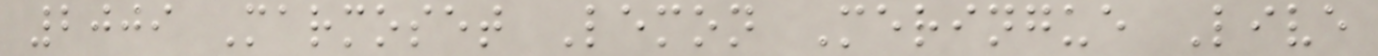2009 Marmoset Lemon Meringue Live
